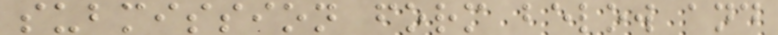submission form below and
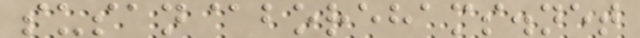susan@borehams.net
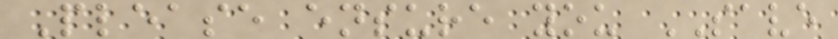Please ensure you SAVE
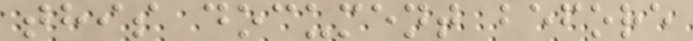this document before
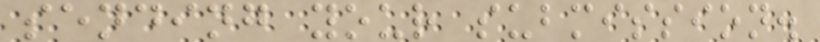sending your submission.
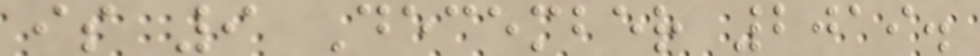is 9 December 2019.
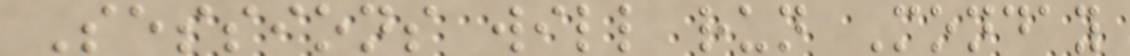Sessions will run Monday
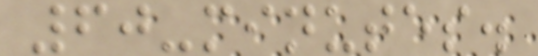60-minutes.
